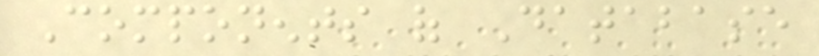Components of Database
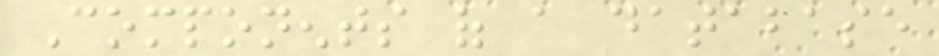Components of a database
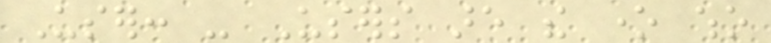User: - Users are the one who
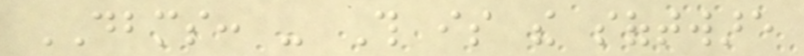DBMS: - This is the software
